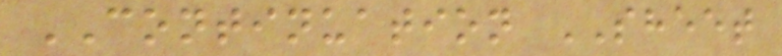CONTINUATION SHEET
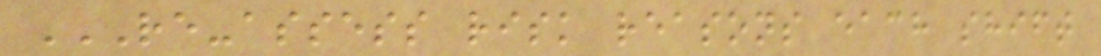RE-ASSESS RISK REASONS EACH SHIFT
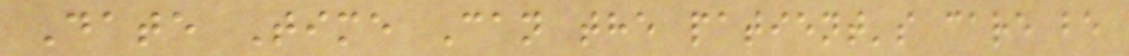Date Time Can the patient's care be
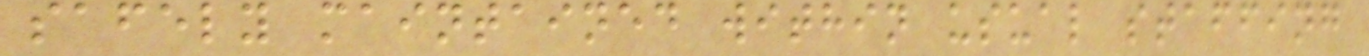safely maintained within usual staffing
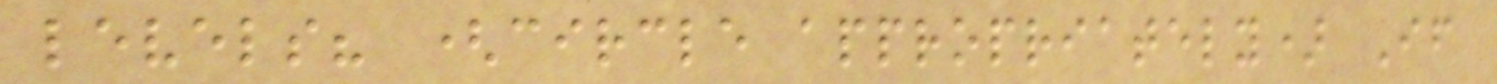levels? (circle appropriately) If
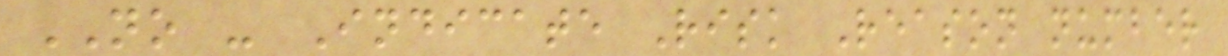NO - Indicate Risk Reason number
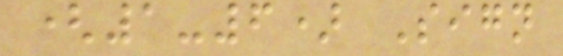(1-6) Sign
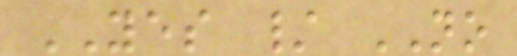YES / NO
